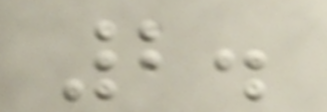2.
